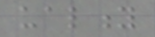uality
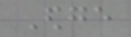Edge
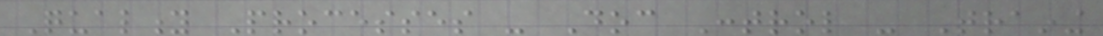Quality Processes - Doc Control - Training
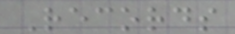Records
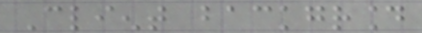Client background
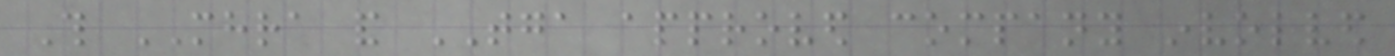This MHRA and TGA approved company involved
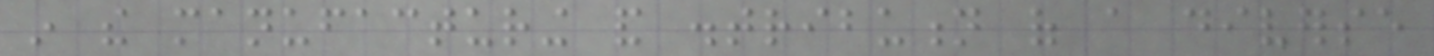in the manufacturing and distribution of a diverse
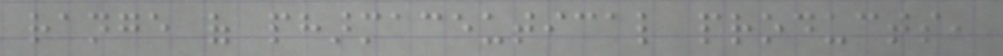range of pharmaceutical products,
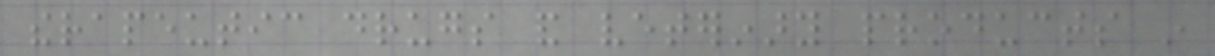therapeutic drugs and veterinary products in
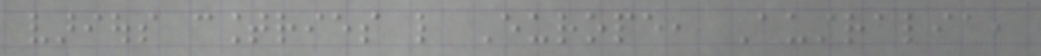various countries like Europe, Australia,
